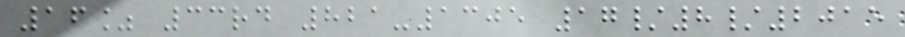16% 33rd 821-1305 17/8/2015
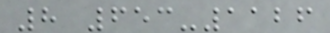8 653-1126
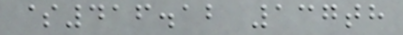$416.12 137th
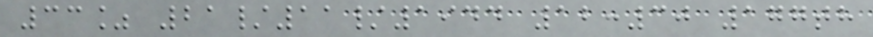33% 21/11/1944 12:30 177th
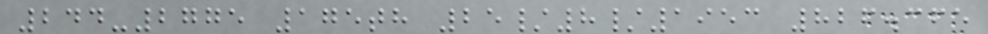244-2775 175th 25/8/1953 826.365
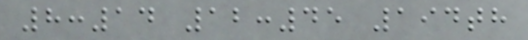8:14 12:45 194th
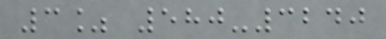3% 580-3240
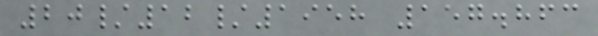20/12/1958 157.863
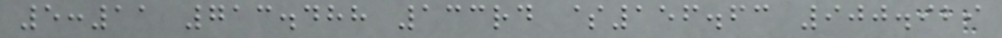5:11 713.488 133rd $156.63 900.929
